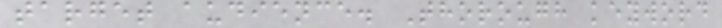target audience. Thorough keyword
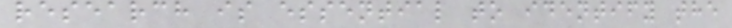research is essential to identify the
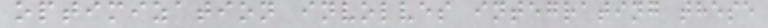optimization involves integrating these
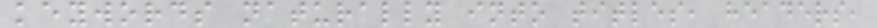keywords naturally into titles, headers,
